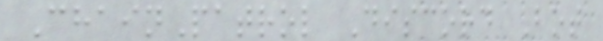ChainPatrol Discord Bot
